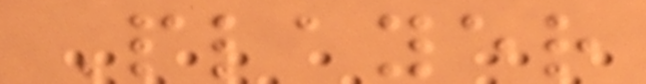Player
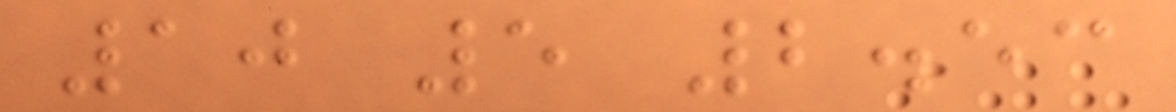10 5 2.53
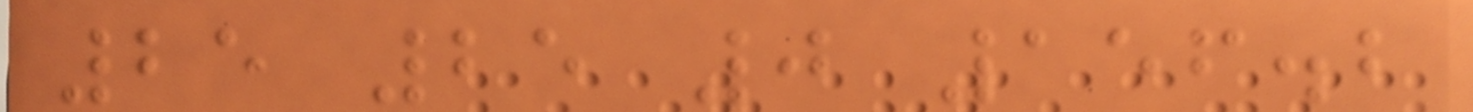25 25 0 156.2
